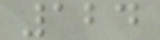124
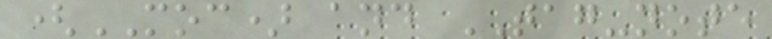(MOC) and TAG-note
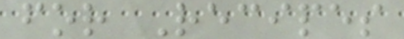for Recipes
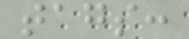tags:
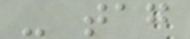- tag
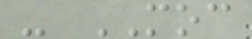- MOC
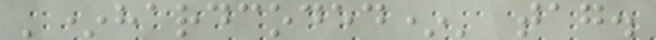'*hardcoded*' tag.
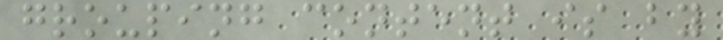grouping content is by
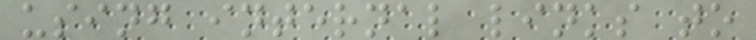using internal links to
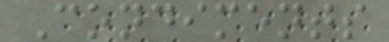Condiments
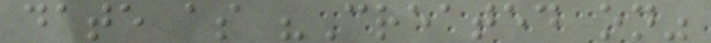date as "Created on"
